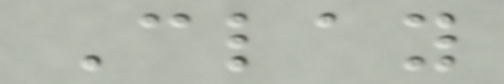Clay
